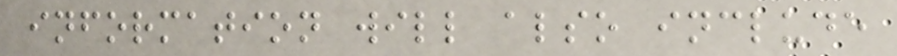information will also include
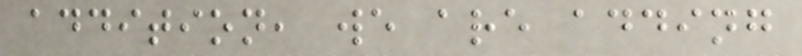addition, we are adding
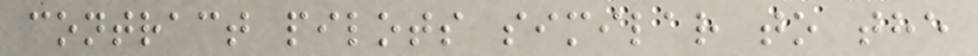contract pilots similar to the
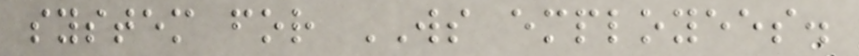system for WS employees.
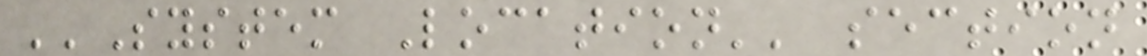''System Location'' section
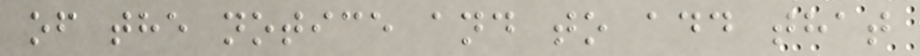of the notice and to add that
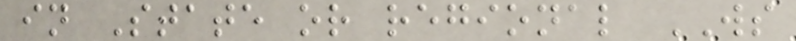in State or regional WS
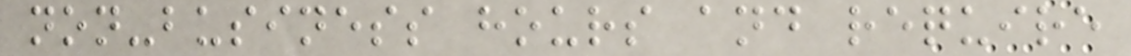non-business hours and require
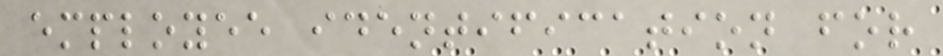employee identification for
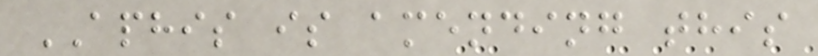APHIS is amending this
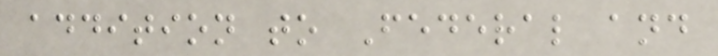addition to Federal and
